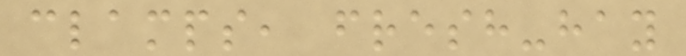clamps, fresh-hay
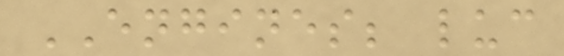ENGINES; luc
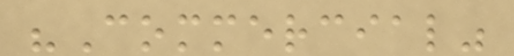"Commercial"
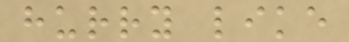hurry like
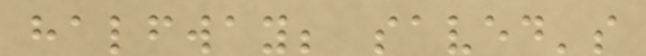halfway; saved's
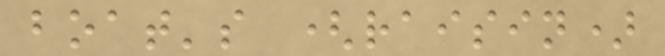boat's (raisin)
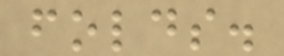folds.
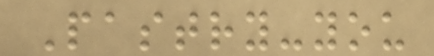Pastry-you
